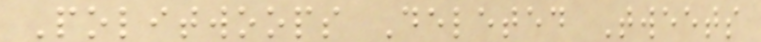Politwoops Deleted Tweets
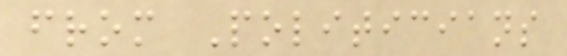from Politicians
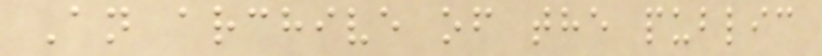An archive of the public
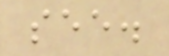see.
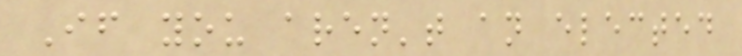If you aren't an elected
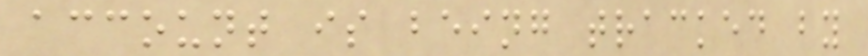account is being tracked by
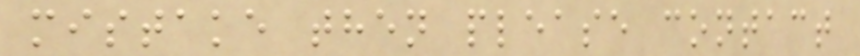mistake then please contact
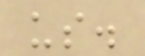us.
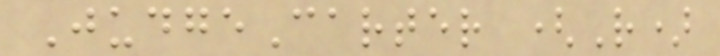JudgeCarter (R)
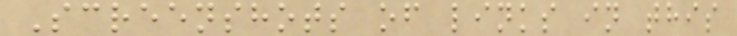Screenshots of links in this
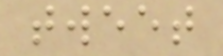tweet
